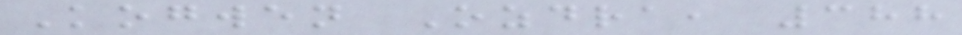Kogwen Ozdra, 388
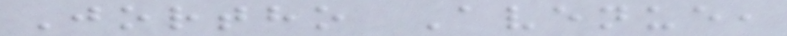Jortho Avenue,
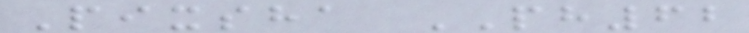Pixsha PH62
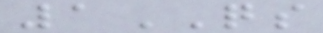1QS
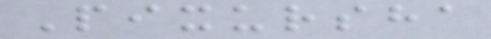Pixursha
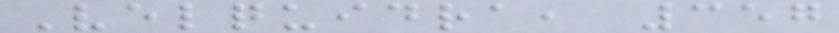Velquidra, 357
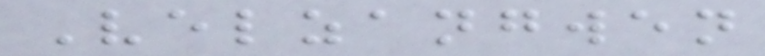Velzangwen
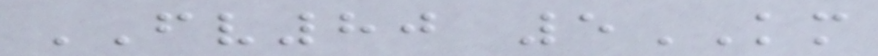FV80 5KM
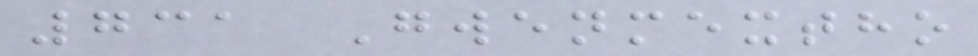731 Gwenmextho
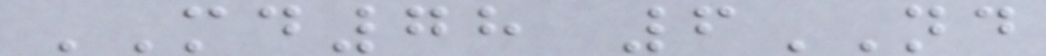MD78 6ND
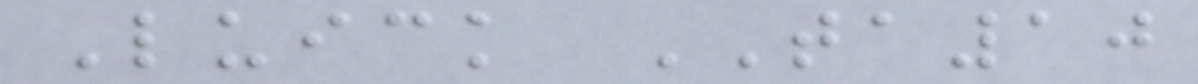Luick TA10
